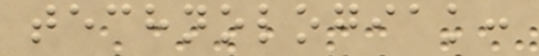technologiak:
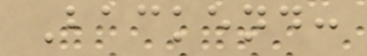Backend:
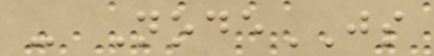- NodeJS
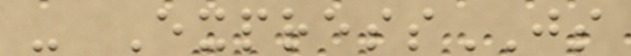- ExpressJS
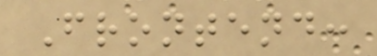Frontend:
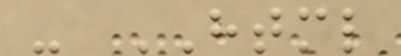- HTML
